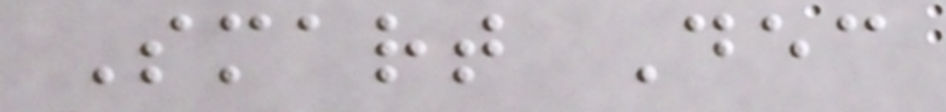Smart Dec
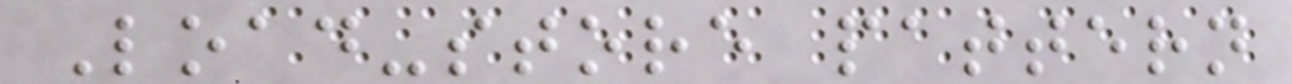Load-store pattern
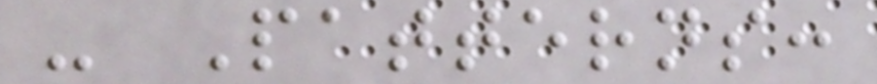- Patterns:
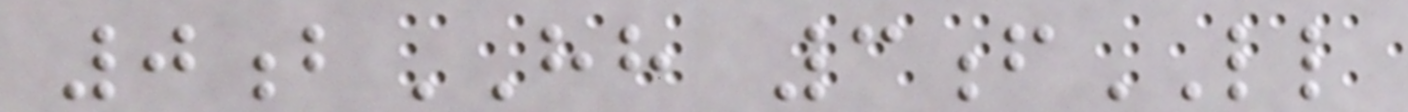0bHH 3fLL
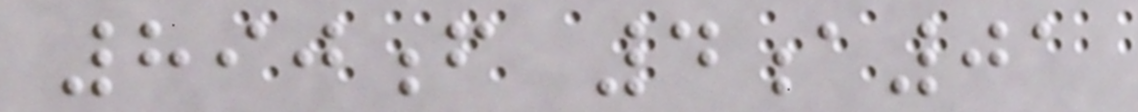890f 4a01
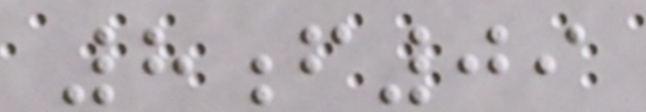8f09
